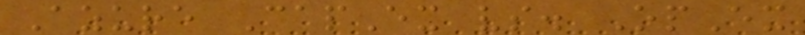Azure CapEx vs. OpEx
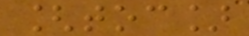[toc]
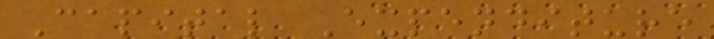Capital Expenditure
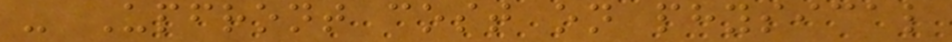- Upfront cost on physical
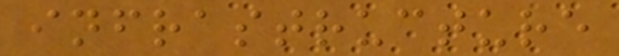infrastructure
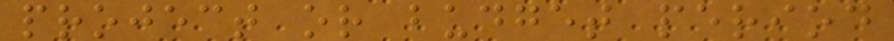project or budget period
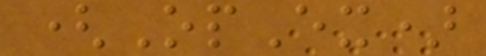(OpEx)
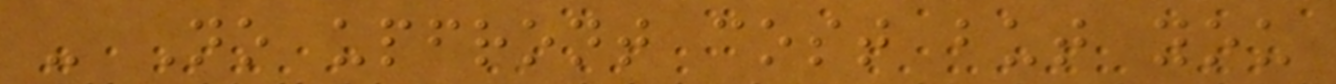- No upfront cost but you
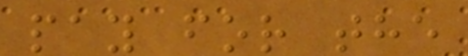pay for the
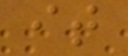it
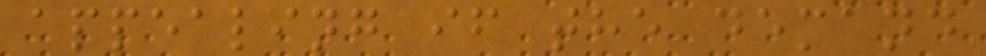appealing if the demand
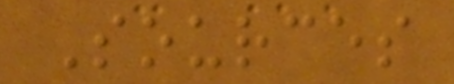Sources
